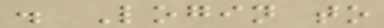. Login to
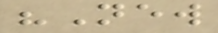"New
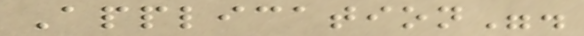Application".
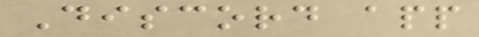Discord app
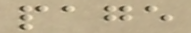page
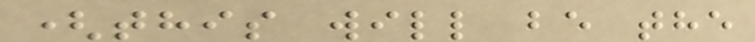(this will be the
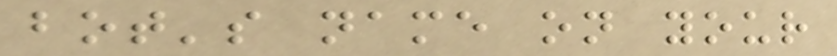bot's name on your
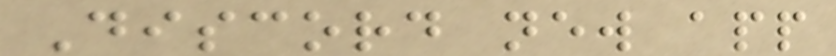Discord new app
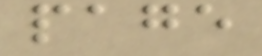page
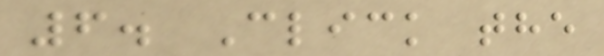6. Click the
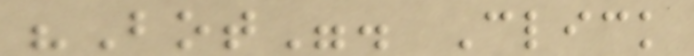"Bot". Click
